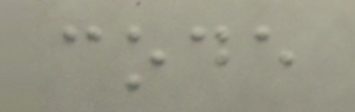code
